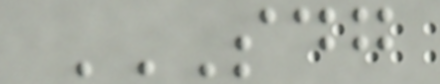SDG
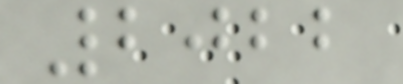2022
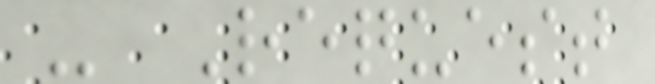- Request
